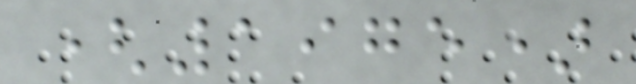(1975)
